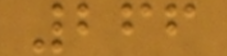266
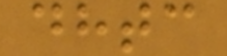dhtc
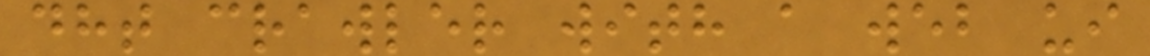dht crawler with a web ui
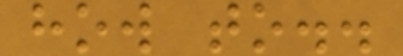how to..
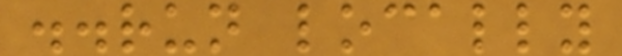..run locally
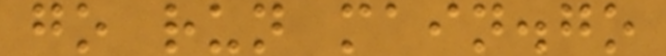go run main.go
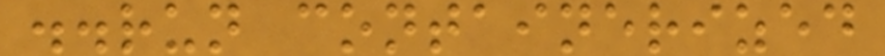..run containerized
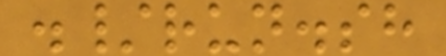./run.sh
